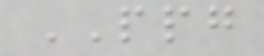PPG
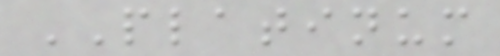PLATINUM
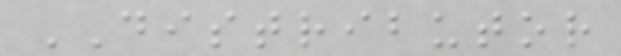DISTRIBUTOR
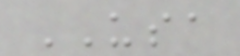USA
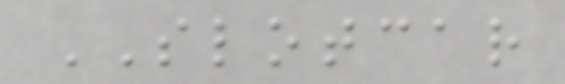SLOTCAR
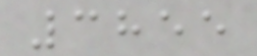3855
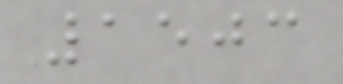1503
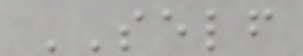SELF
